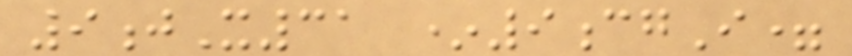9jX31 *9cgI=
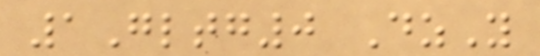1Gltg0 DzY
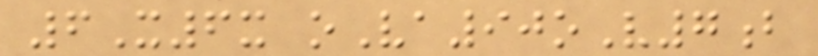6X6x oVa90oV7b
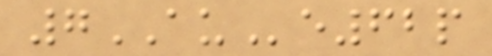7AUe62p
